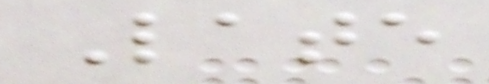Late
